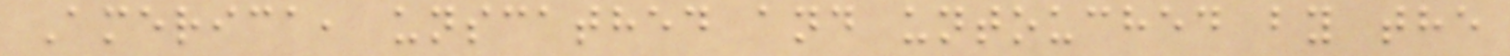America, unscathed and untouched by the
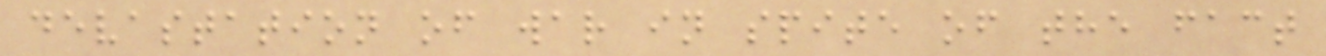devastation of war in spite of the fact
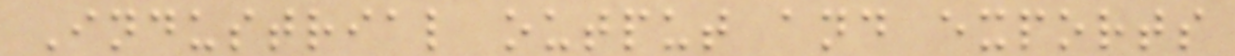Industrial output and exports
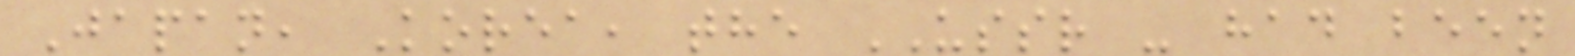Japan, Korea, the USSR - had been
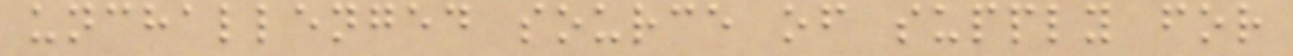unchallenged source of supply for
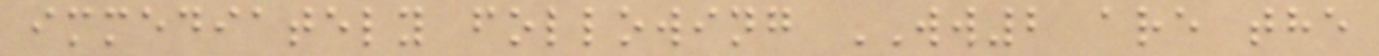immediately following WW2 are the
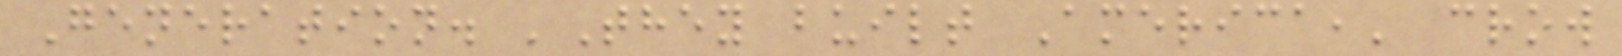Generation. 'They built America,' crow
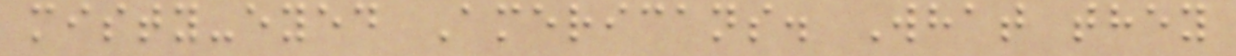misty-eyed Americans. What they
